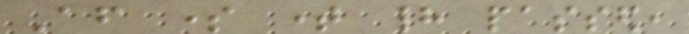After some time had passed,
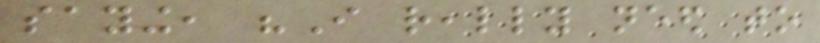saying, "I really need to
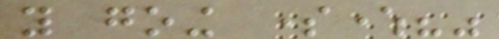you going somewhere?"
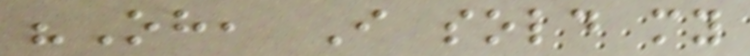"Oh, I sold my
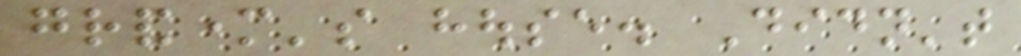grandmother's house. Didn't
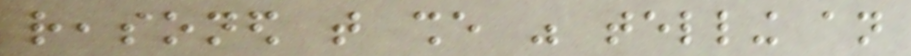reasoned that she was telling an
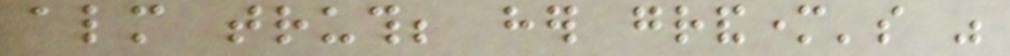almost truth; her grandmother's was
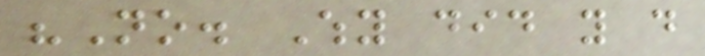"No. Why did you do
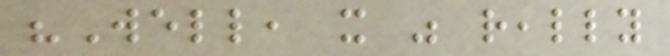"Well, it was really
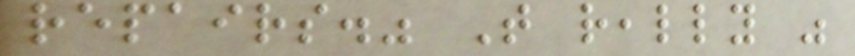repairs." That really was
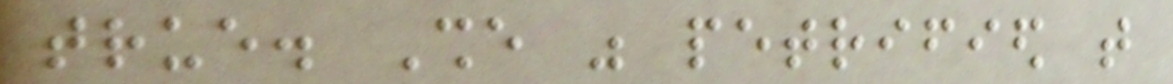true. She was petrified that
